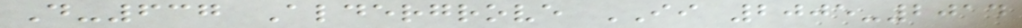D-637 Aldergrove II 2005-2014
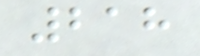218
